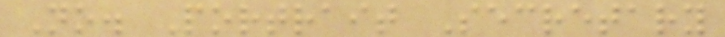No. Portrait Secretary
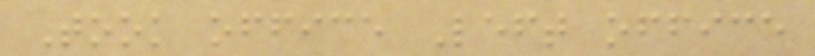Took office Left office
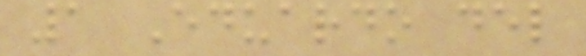1 Eduardo del
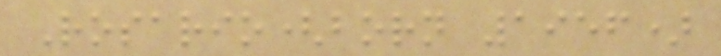Rosario(born 1956)
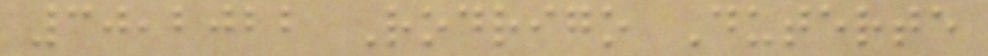30,2022 Rodrigo Duterte
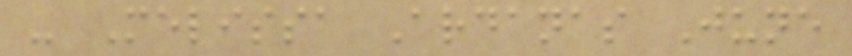- Melissa Ardanas June
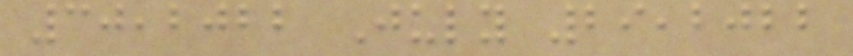30,2022 July 29,2022
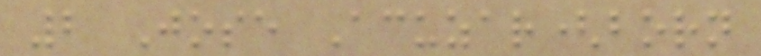2 Jose Acuzar(born
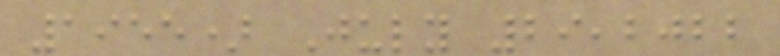1955) July 29,2022
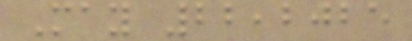May 22,2025
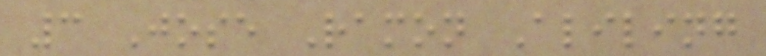3 Jose Ramon Aliling
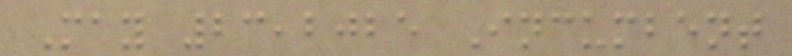May 23,2025 Incumbent
